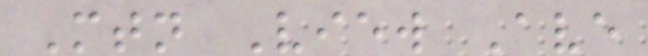Mtn View Ave
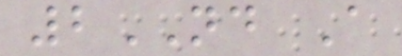2ND A
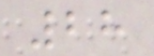28
